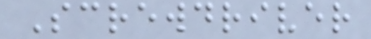Screwdriver
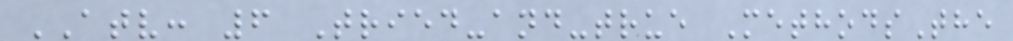ATV: 6 Tried-and-true MethodsThe
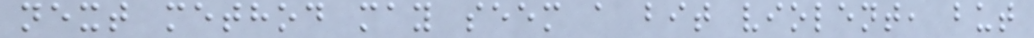next method may seem a bit violent, but
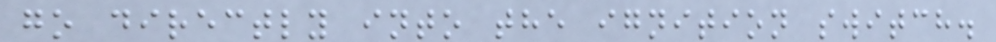go directly into the ignition switch.
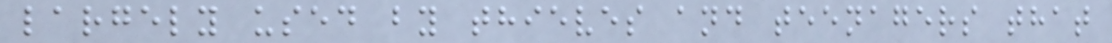largely used by thieves and teenagers that
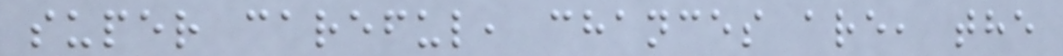super careful, chances are, the
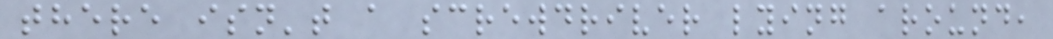there isn't a screwdriver lying around,
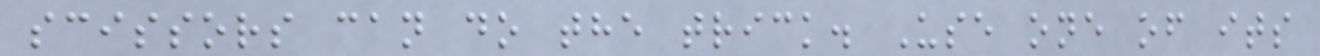scissors can do the trick. Use one of its
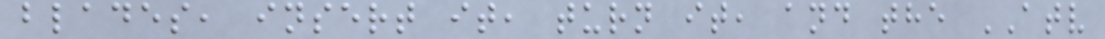blades, insert it, turn it, and the ATV
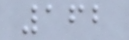162
